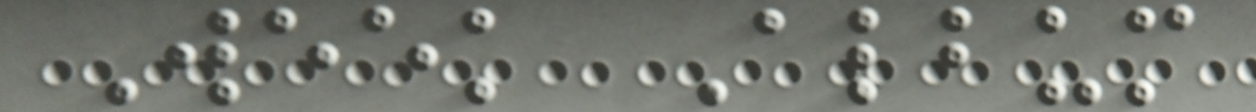Week Album
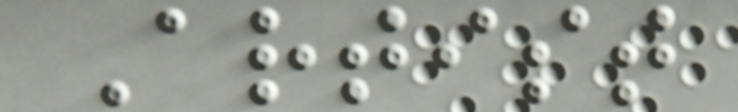Artist
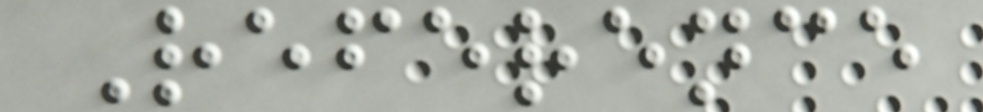Reference
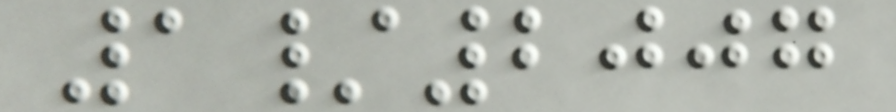1/2007
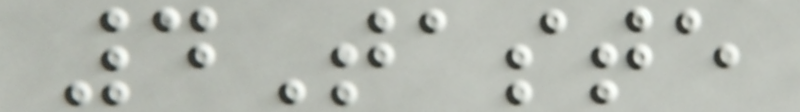4Taste
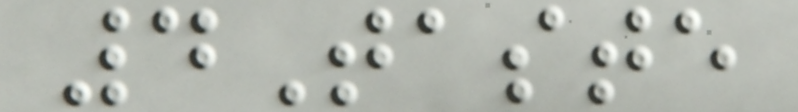4Taste
